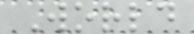World
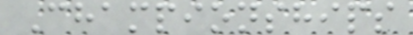Championships
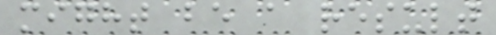might be a result
